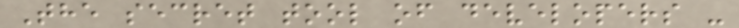The secret tool of developers -
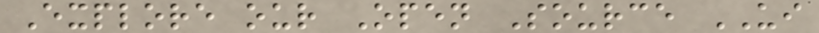Explore our Open Source UI
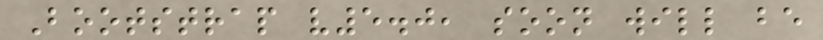Bootstrap v5.0, soon will be
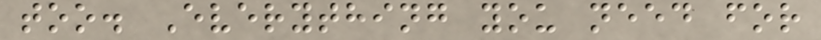too. Everything you need for
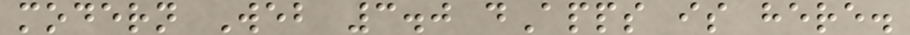modern Web 3.0 dApps is here.
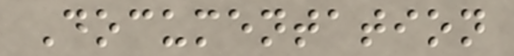Documentation
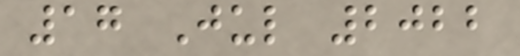17 Jul 2022
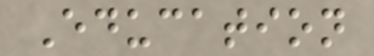Education
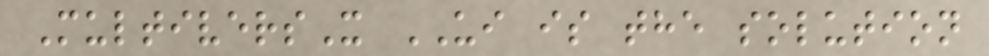MultiversX UI is the solution
